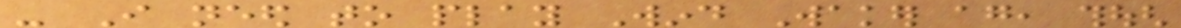- I need to play Wind Waker again, though
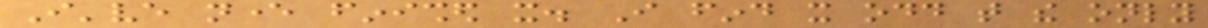I've never finished it. I find it odd that the only
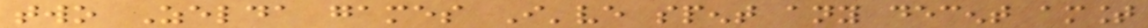two Zelda games I've spent any decent amount
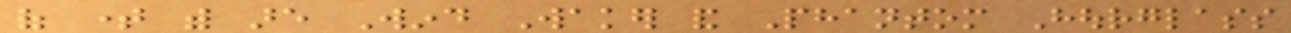of time with are Wind Waker and Phantom Hourglass
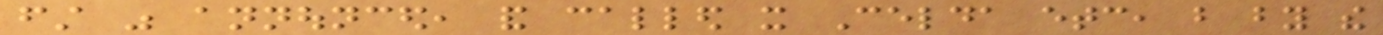first was announced, and called it Celda etc, but by the
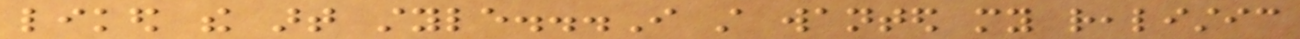liked the art style...I still wanted my realistic
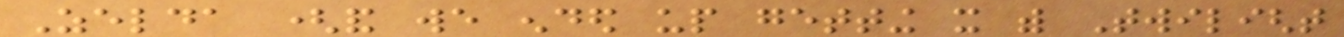Zelda (and we ended up getting it with Twilight
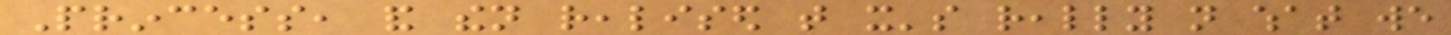Princess, and then realised that it's really not what we
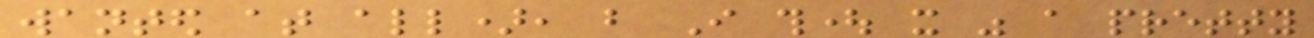wanted at all), but I thought it was a pretty
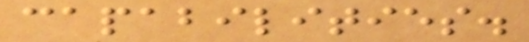capabilities.
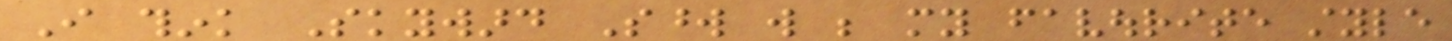I think Skyward Sword will be my favourite style
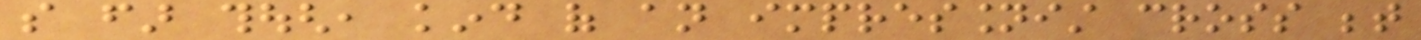so far though, kind of an impressionist cross between
